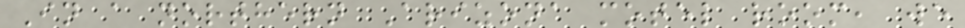In a northern Arizona motel room, we
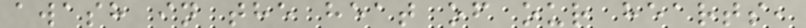awash in the heat of our hearts,
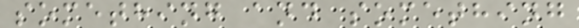something and something
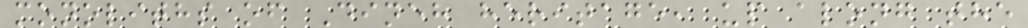monoliths of Dineh heritage, up along the
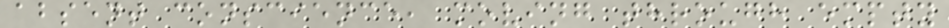absent conscience, moving through empty
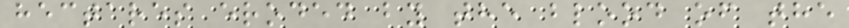hectares eroded by the blood of the
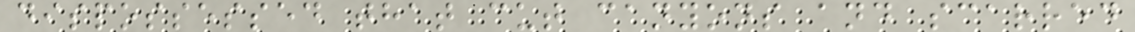dispossessed that cut canyons and scarred
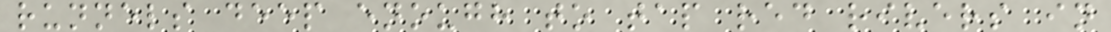runnels deep enough to tap red rivers in
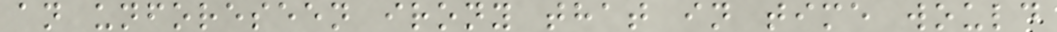an unforeseen irony that in time would
